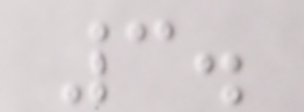3.
